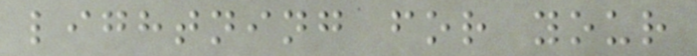lightning for your
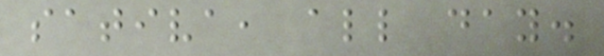sativa, all day.
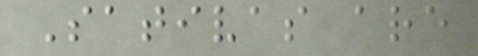Sativas are
